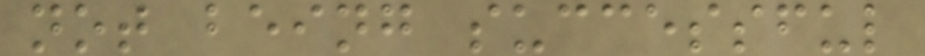not being successful
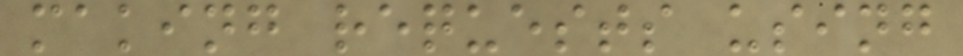making requests using
